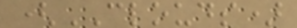(CLOUDS)
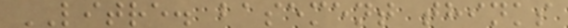LITRE. basement thinks
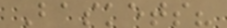Baskets?
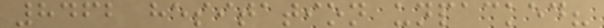8462 hesitation unpacked?
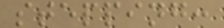stepping:
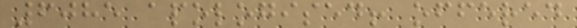6085 apologised! offered
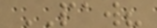PAW?
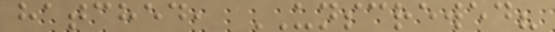hatched, UNSCREWED?
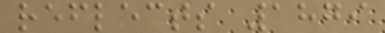reflects 1879
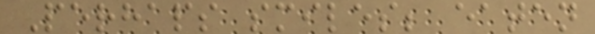Perhaps smiles; eaten
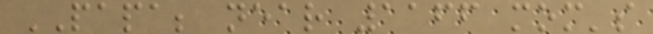PAPA; near 1166 mom's
